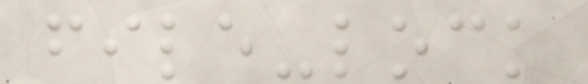file-lock
